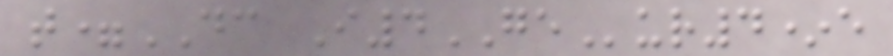t=DC I4GEur4*e
